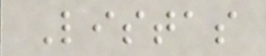Listas
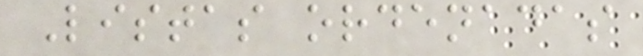Listas ordenadas
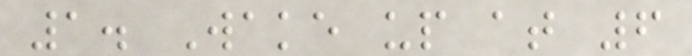1. Wake up at 6
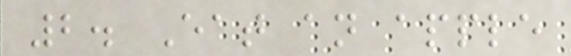2. Eat an apple
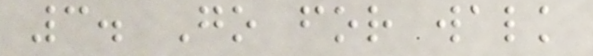3. Go for walk
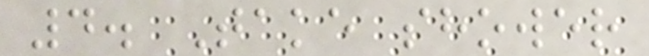4. Take shower
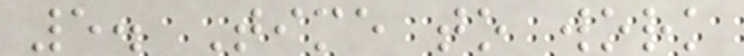5. Time to work
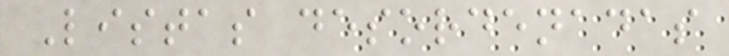Listas desordenadas
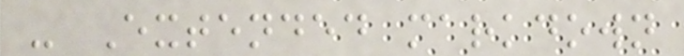- Extended markdown
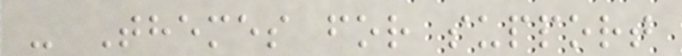- Themes for support
